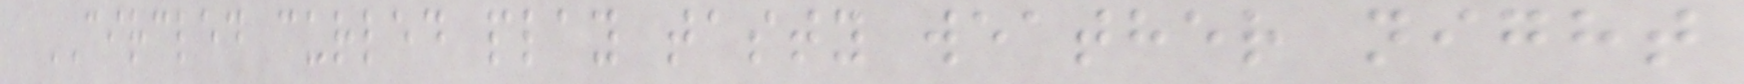CIRCLED curled play tasty weather night
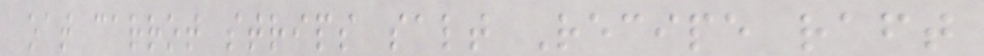oat carrot strips salt Recipe raft
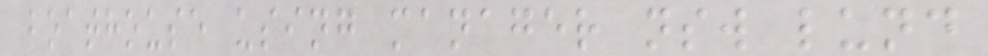boathouse using manager nsw lund
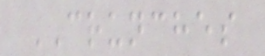CRUNCHES
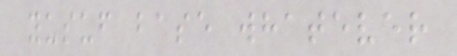yusuf base whatever
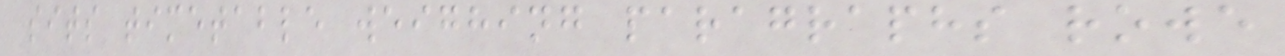sits timetable weighing paragraphs rowe
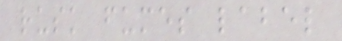rusk fumes label
